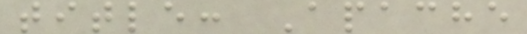title: Apache
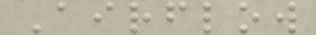Airflow
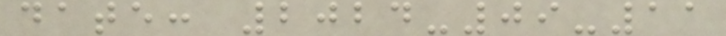date: 2024-09-11
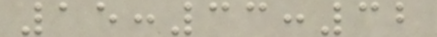15:33:32
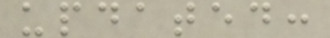updated:
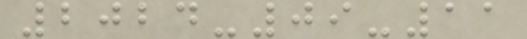2024-09-11
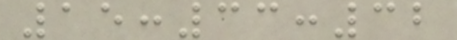15:33:32
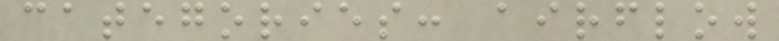categories: airflow
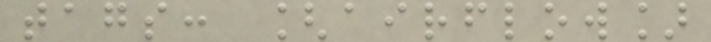tags: [airflow]
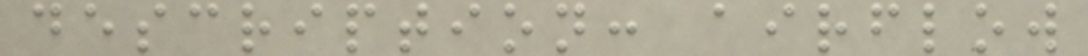description: airflow
